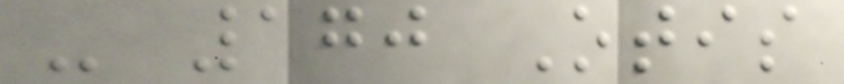- 170 Otis
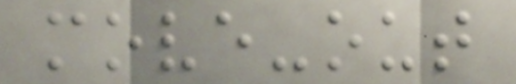move-out
